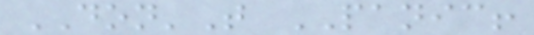DON'T PANIC!
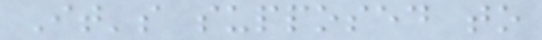It's supposed to
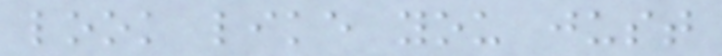look like you just
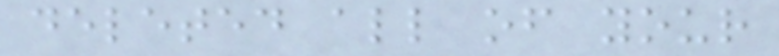deleted all of your
